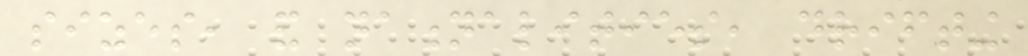sizes, and nationalities, drifting
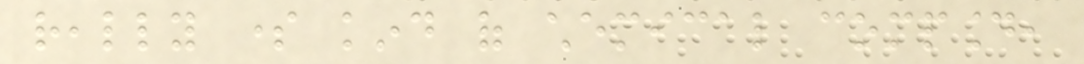really some kind of chemical compound,
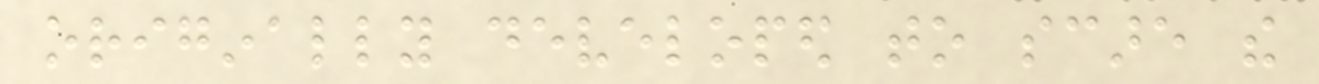originally developed to scare the
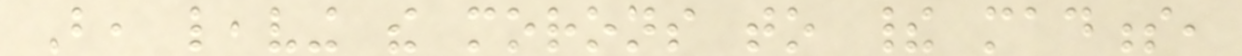But, leaving the morons to their madness,
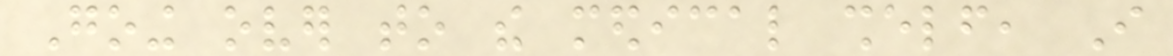Going over to the medical shelf, I
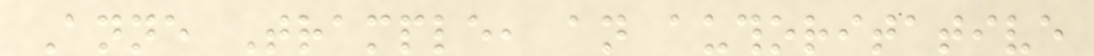Anne Trample, an authoritative
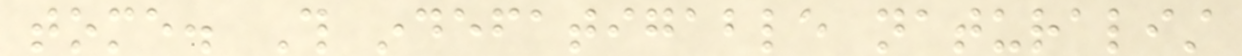tome. This indefatigable naturalist
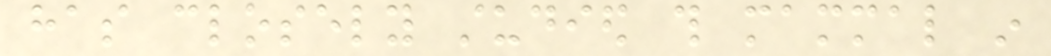has closely studied this mammal in
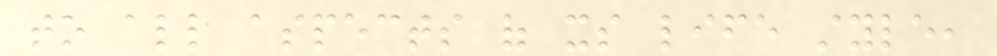to all aspects of its life style,
